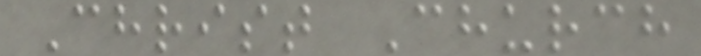Christ Church
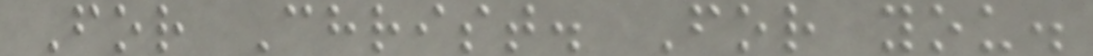For Christ. For you.
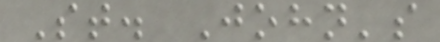St. John's
